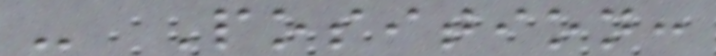- Position:
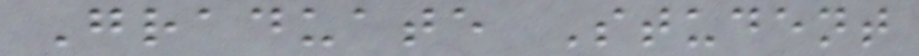Graduate Student
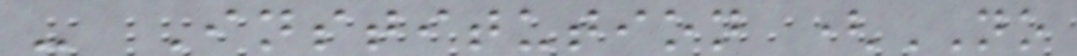- Institution (NO
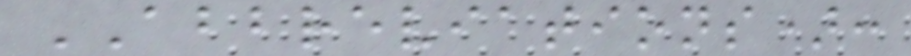ABBREVIATIONS):
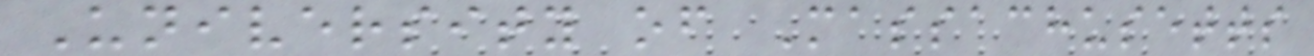University of Massachusetts
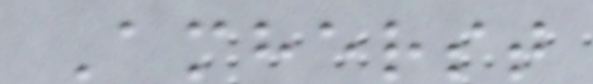Amherst
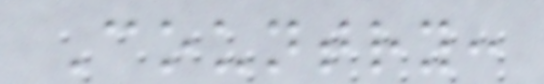Country:
